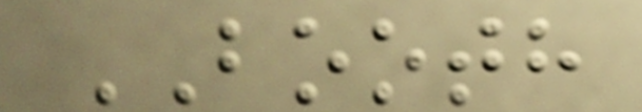BOOTH
